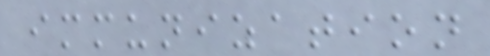immunization
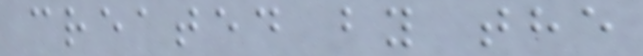created by the
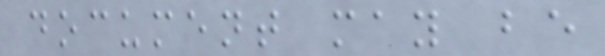document may be
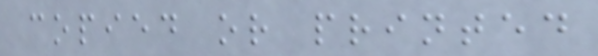copied or printed
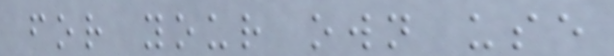for your own use
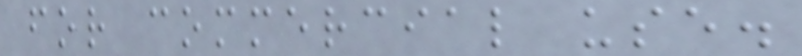for commercial use.
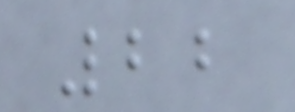22
